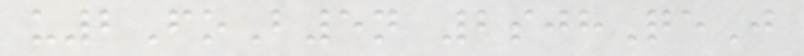u2FoB5n 2sjhQeJ
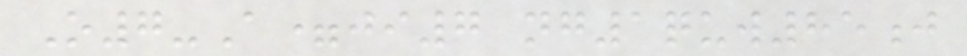O7-A=ji7 ng1quw85j
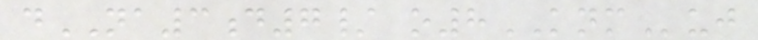dNA3d7/ o8KNMuj
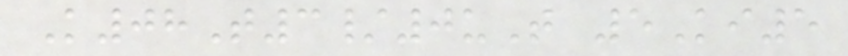K08T3/0uT 5Ki5
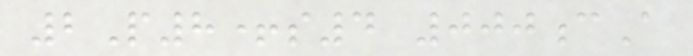2P8+s4 000cA
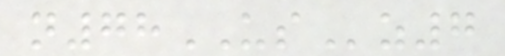n78USz7
